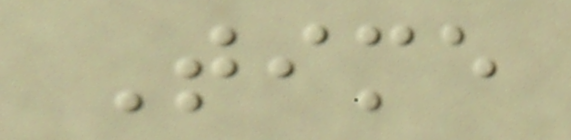Time
